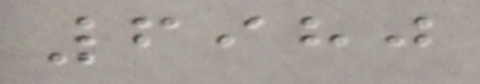6980
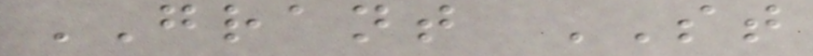GRANT ST
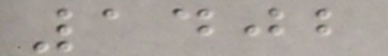1402
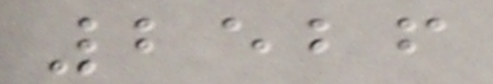2526
